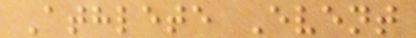Athlete Event
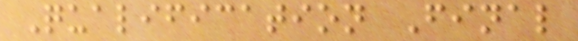Qualification Final
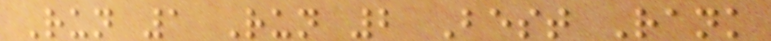Run 1 Run 2 Best Rank
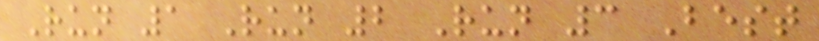Run 1 Run 2 Run 3 Best
